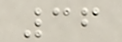36
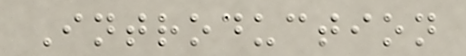Introduction
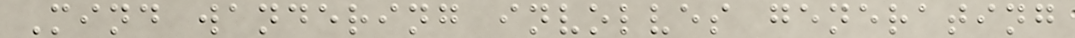Mind wandering involves generating
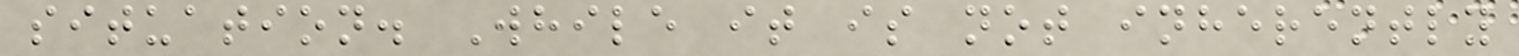situation. While it is not inherently
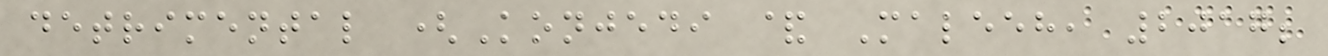detrimental (Konjedi & Maleeh, 2017;
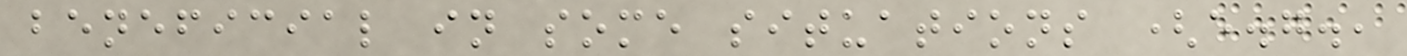beneficial in some situations (e.g.,
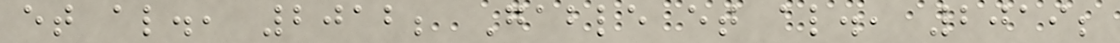et al., 2012; Gable et al., 2019;
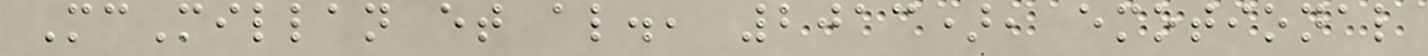McMillan et al., 2013), emotional
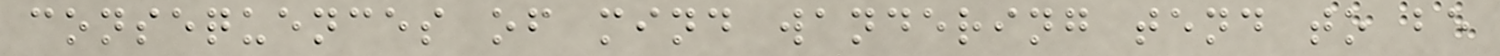consequences of mind wandering tend to be
